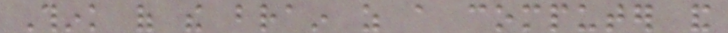Think of the brain as a computer and
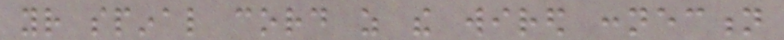your spinal cord as the wired connection
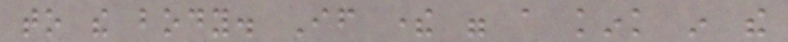to the body. If there were a kink in the
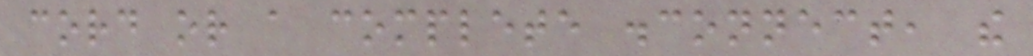cord or a complete disconnect, the
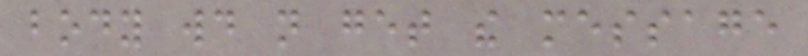body would not get the message
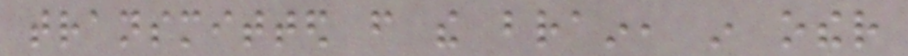transmitted from the brain, in other
